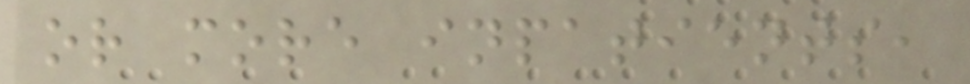or more inpatients,
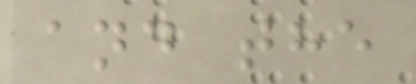and the
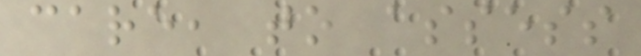care, to assess
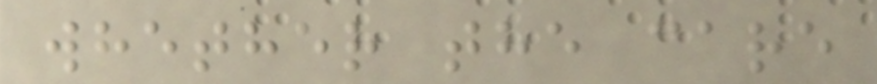whether the care
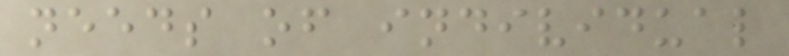needs of individual
